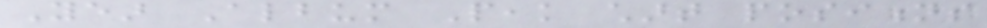Year Album Peak chart positions
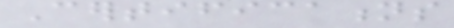Certifications
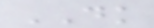DK
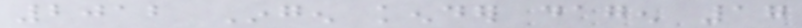2012 Ingen kender dagen 17
